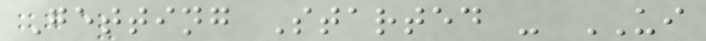Getting Started - UI
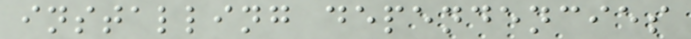installing dependencies
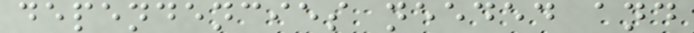dependencies needed and
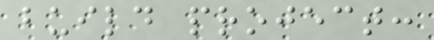build project:
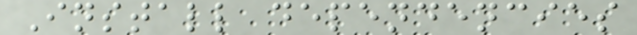Install dependencies
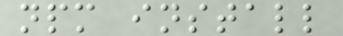npm install
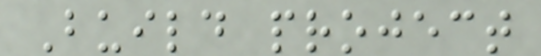Build project
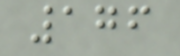176
